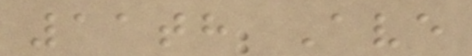11th Ave
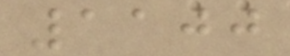1100
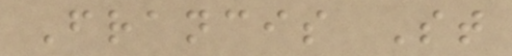Francis St
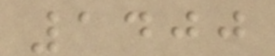1400
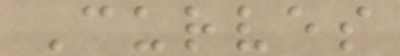Curves
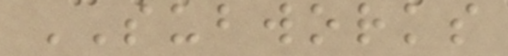SUBWORKS
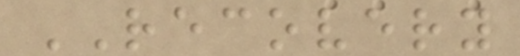RECOVERY
